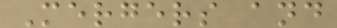Mergers and
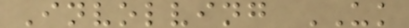Involving UK
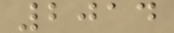2014
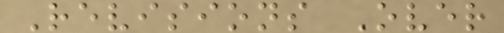Revisions Over
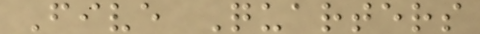Five Quarters
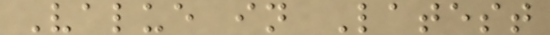Value in Latest
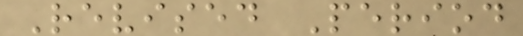Revised Period
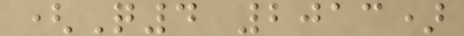(Q4 2013)
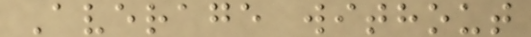Average without
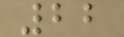22
